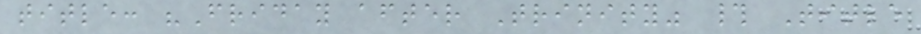title: "Friday after Trinity" # Title
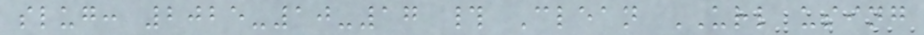slug: 2025-10-17 # Clean URL using
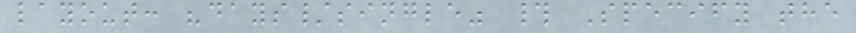layout: "days/single" # Specify the
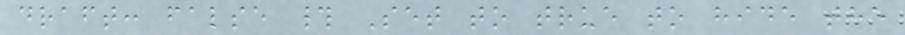draft: false # Set to true to hide the
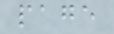page
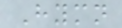Hymn
